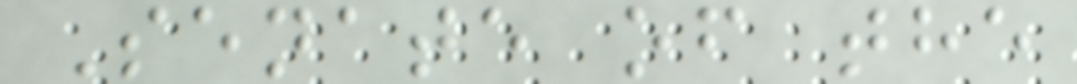Senate of the
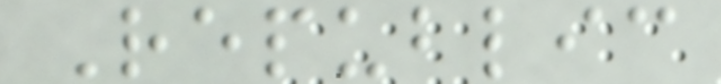Republic
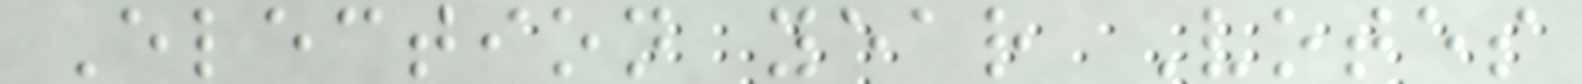Election year Votes
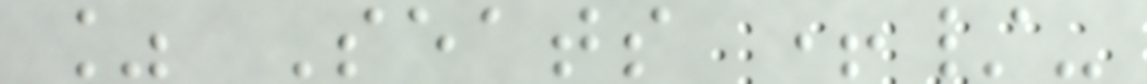% Seats +/-
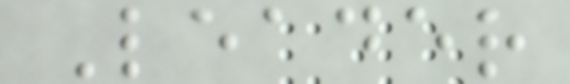Leader
